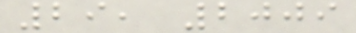29, 2009
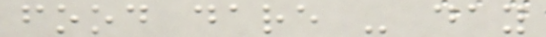food dare - day
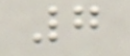7
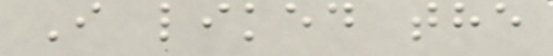I liked the
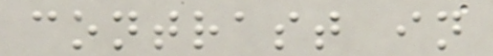contrast in
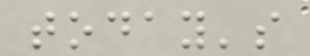today's
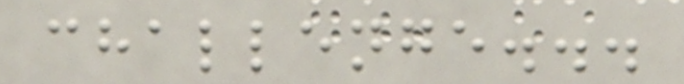challenge...
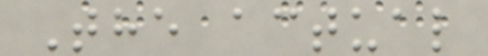The actual
